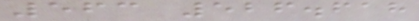563 526.618
